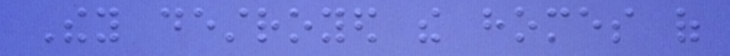They destroyed the homes of
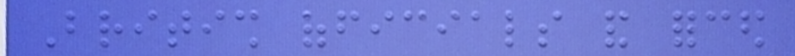British officials and forced
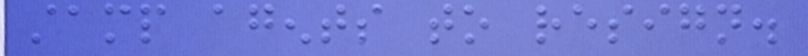stamp agents to resign.
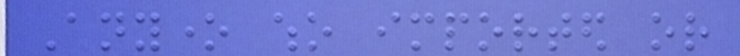Anyone who imported or
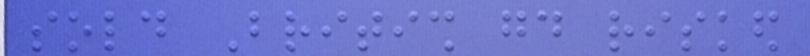sold British good risked
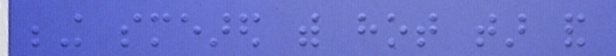being smeared with hot tar and
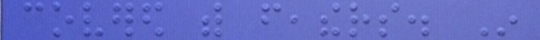covered with feathers. In
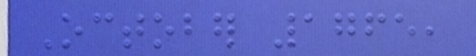October 1765,
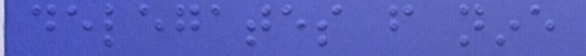delegates from nine
